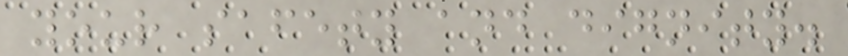your safety and dignity.
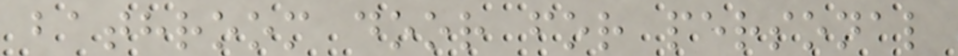bathroom door for personal
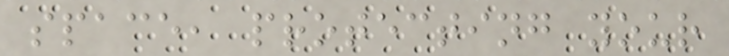space, protecting your
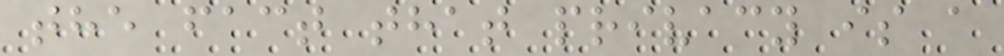the fact that privacy is a
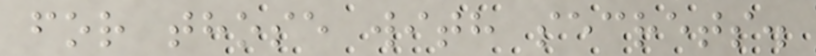for those with secrets.
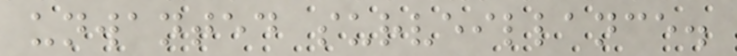unwanted surveillance.
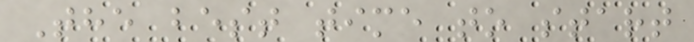The best time to start
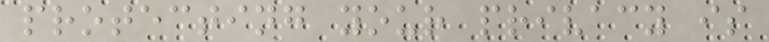protecting your privacy is
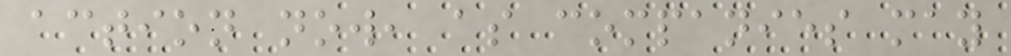action now, as companies may
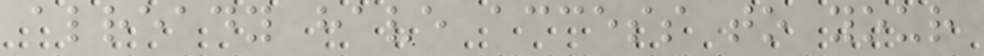already have access to your
